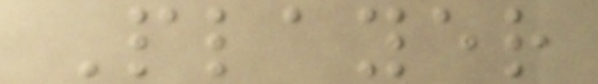Player
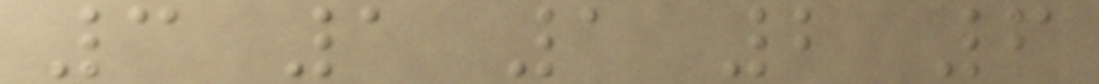3 1 1 2 6
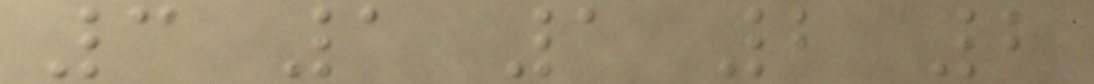3 1 1 2 2
